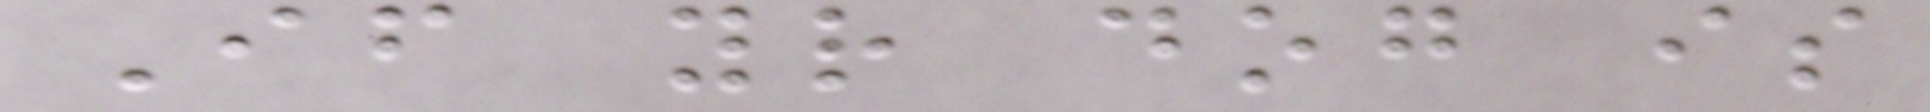If your dog is
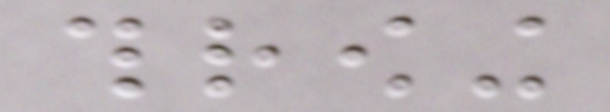throwing
